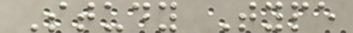Study Type
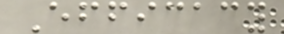Efficacy
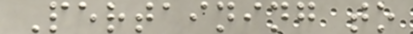Pertaining to
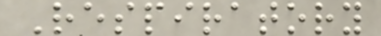Respiratory
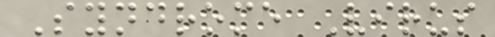Syndrome Virus
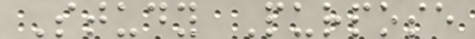Study Purpose
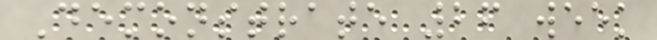Demonstrate 26 week
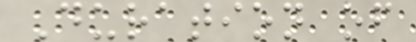Duration of
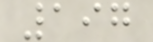197
